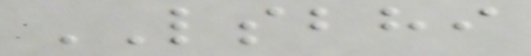LSBHI
